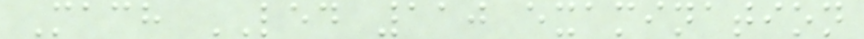Mach LED 110 examination
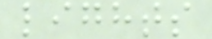lights
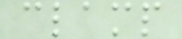clamp
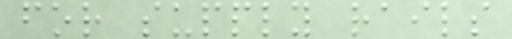for supply rails
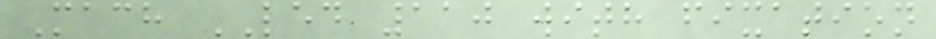Mach LED 110 with fixation
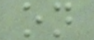on
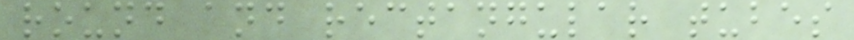round and rectangular tubes
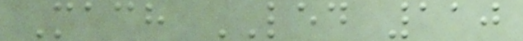Mach LED 110
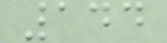144
